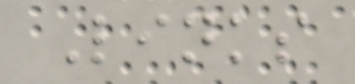Links
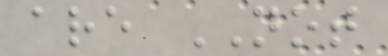are NOT
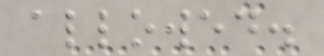allowed.
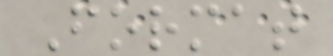Format
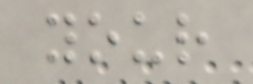your
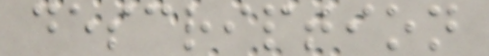description
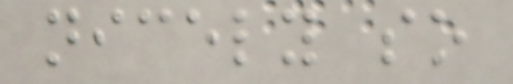nicely so
